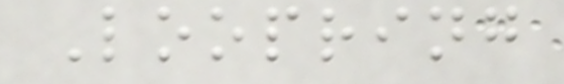Loopring
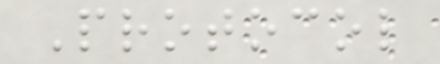Protocol
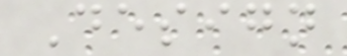Design
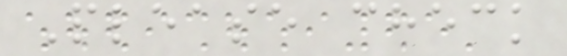Please check
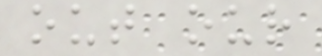out our
